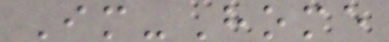Im-Home
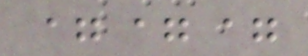===
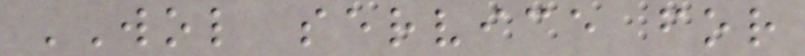WOL service for
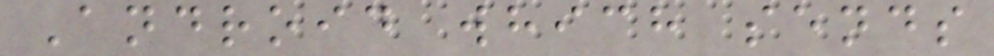Android which sends
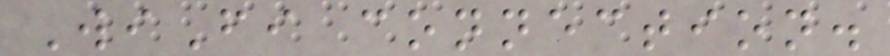WiFi connection.
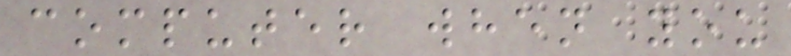computer when you
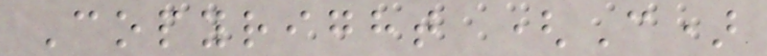Copyright (C)
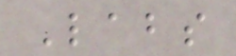Labs
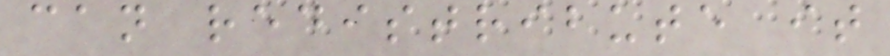can redistribute it
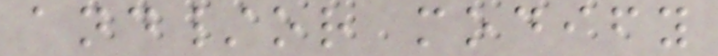and/or modify
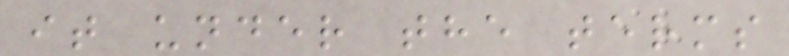it under the terms
